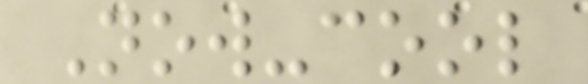Now-cool
